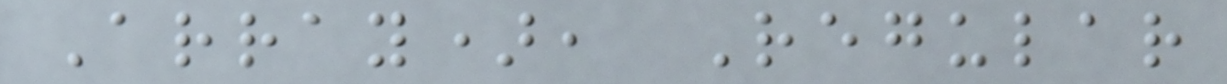Array), Regular
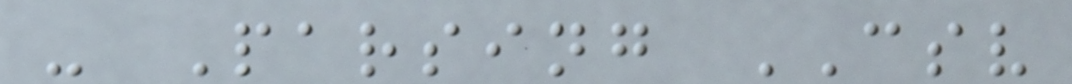- Parsing CSV
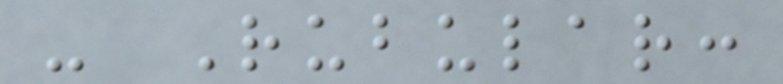- Rubular:
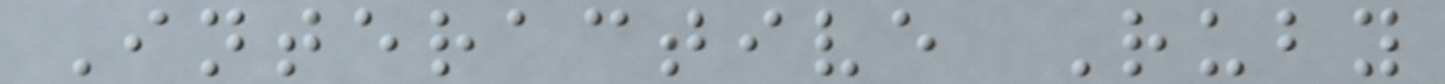Interactive Ruby
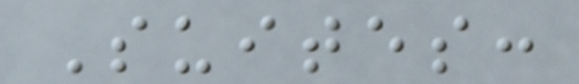Suites:
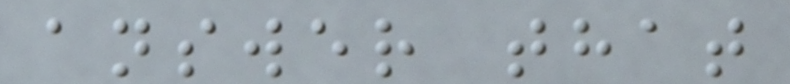answer that
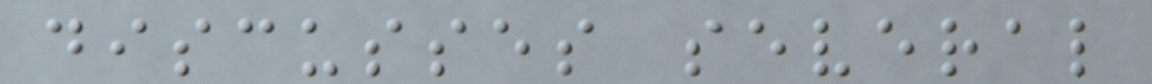discusses several
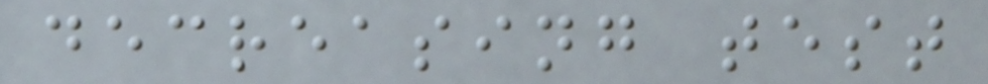decreasing test
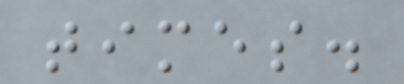times.
